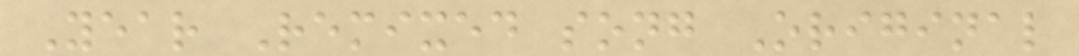Year Remixed song Original
